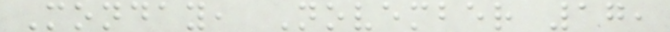Monday, November 17,
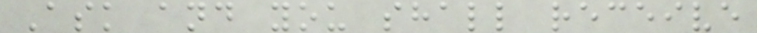Ask and you shall receive
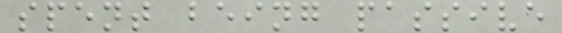spent being passive
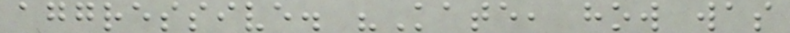aggressive. "Kate, how was
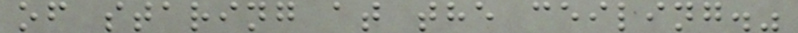of staring at the ceiling."
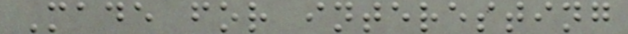Made for interesting
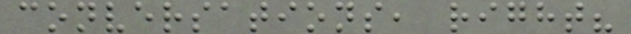conversations, right?
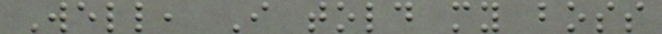Well, I told my boss
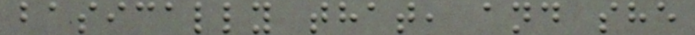basically that, and she
